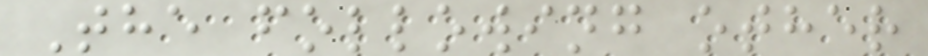The following other
